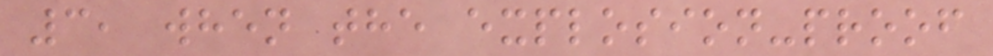3, when the explosion-proof
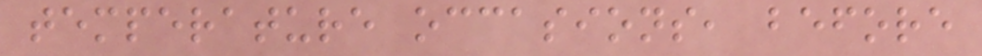temperature occasions, before
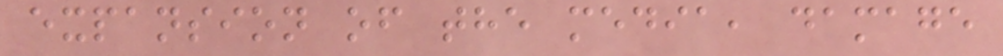expansion of the media, damage
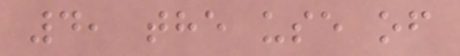4, the use of
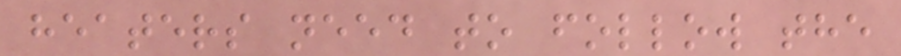heaters need to follow the
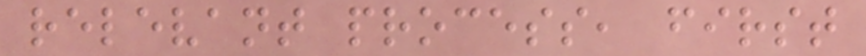relevant process, first
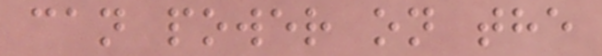can power on the
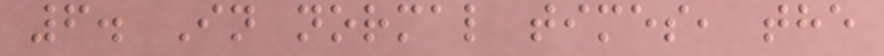6. In normal times, the
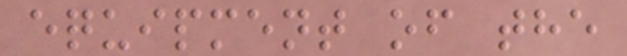equipment of the
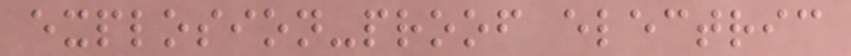explosion-proof electric
